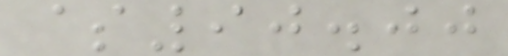$90.00
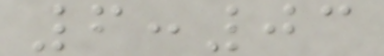6:03
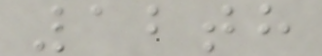12th
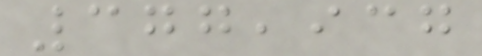377,937
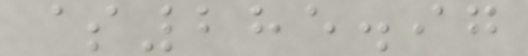$285.97
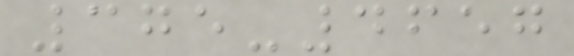375-4657
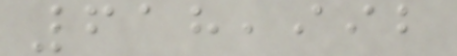618,992
